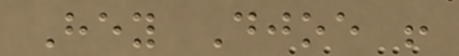Hey Djoe !
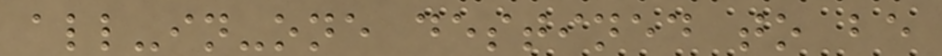all-in-one destined to be
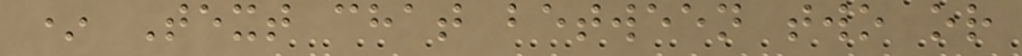* Text chat between two or
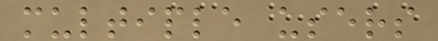multiple users
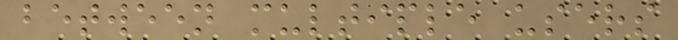between multiple users
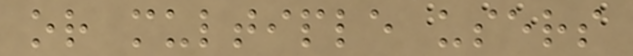or multiple users
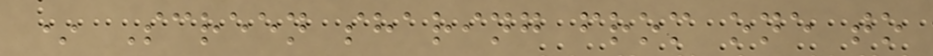* Screen sharing from one to
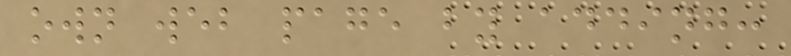own web page by adding:
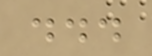...
